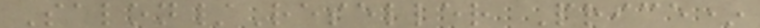Salon/Reseller Price*
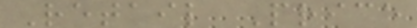Retail Price
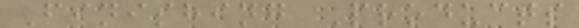Finishing Products
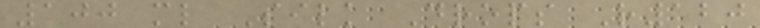100 ml Silk Drops R120
